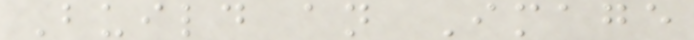Build an Image
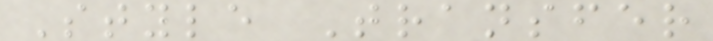Style Transfer
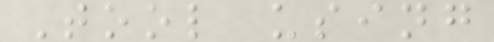Tool using
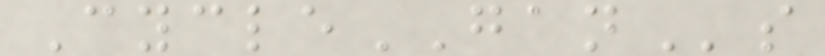CycleGANs
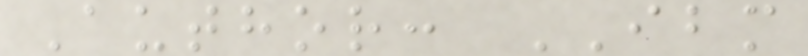Author: IBM
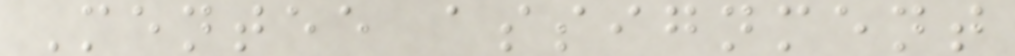Mentee assignment
